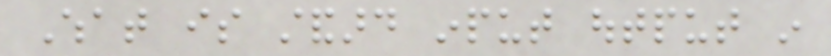What is standard input output in
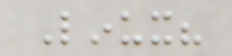Linux?
